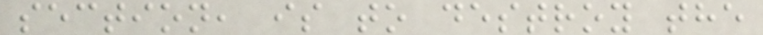section, is to destroy the
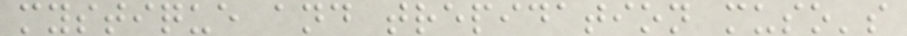mystique and trepidation muso's
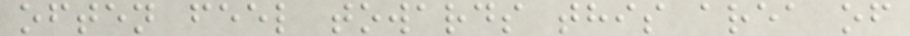often feel towards this area of
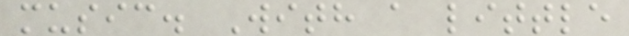music. With a little
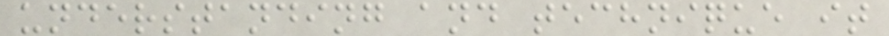understanding and technique it
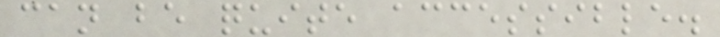can be quite accessible.
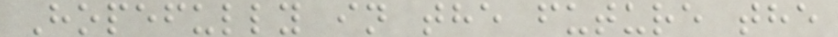Hopefully in the future the
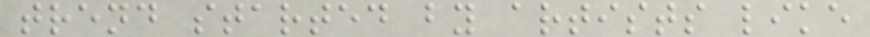trend started by artists like
